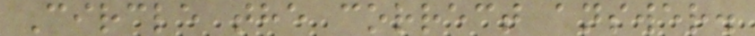Circle the correct answer.
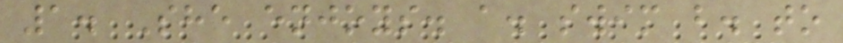1. She enjoys. a. swim b. to
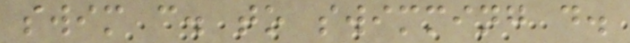swim c. to swimming d.
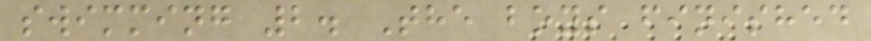swimming 2. The boys finished
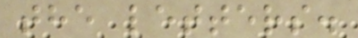the letters.
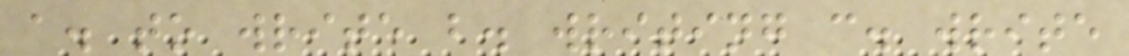a. to write b. writing c. write
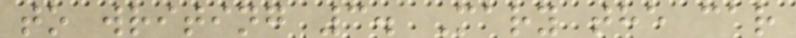to writing 3. Mary the car
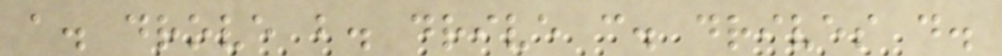a. drove b. drive c. drives d.
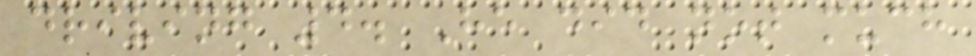driving 4. He did not much
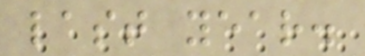last year.
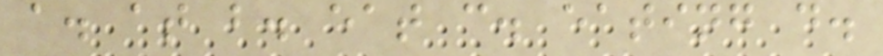a. at b. eat c. eating d.
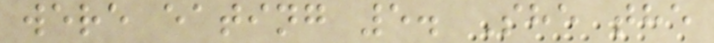were eating 5. She the
